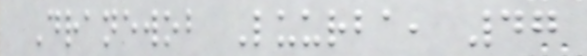Dranewob Luurba, 47
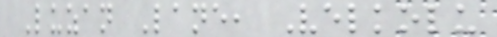Luzan Lane, Velkolu
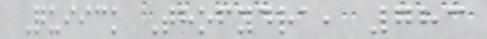Quiick Thofydra, 783
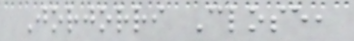Jorjorri Close,
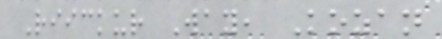Riickur Way, Kozan
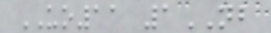UO11 1NB
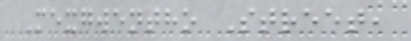Mexgwentho Street,
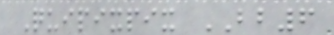Quipixpix BB6
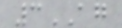3AG
